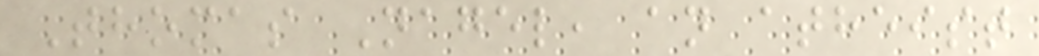Thomas Nagel, an atheist
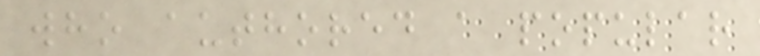who authored a popular
